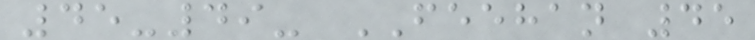45-49- FEEHAN 45
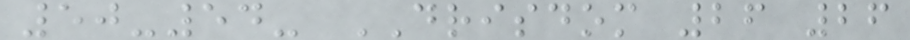50-54- DRISDOM 26 26
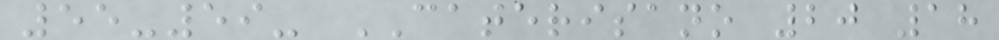55-59- CATERISANO 20 18
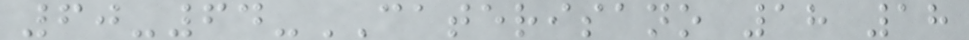60-64-CATERISANO 18 18
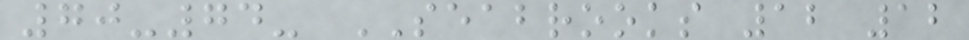70-74- SEABROOKS 12 12
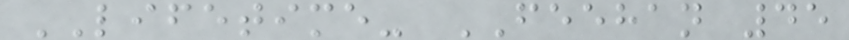LIFETIME- FEEHAN 45
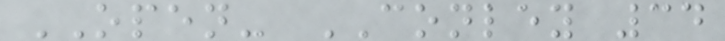OPEN- CONLEY 34
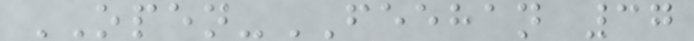OPEN-FEEHAN 37
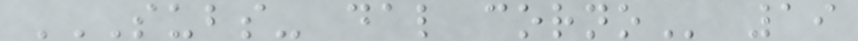SUBS- DAL CORNO 19
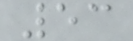53
